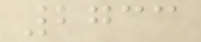2733
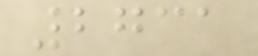2731
